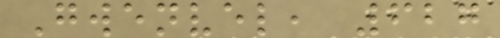Gwenvel, 627
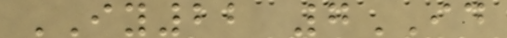IY22 7ID
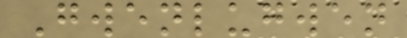Gwenlugwen
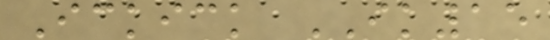Ickick IK15
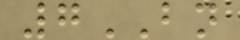7BN
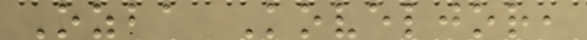Ozba Koveljor,
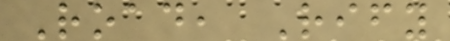Road, Rify
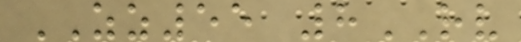ZZ55 8RV
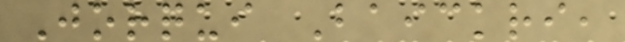Jorqui Baickri,
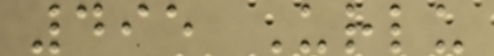495 Urlu
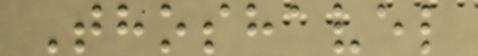Thoshavel
